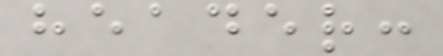header:
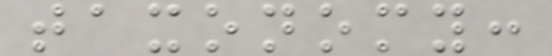taxonomy:
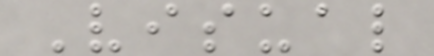Visual
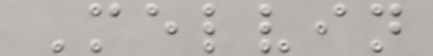Melvin
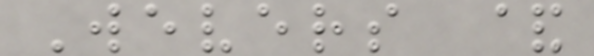Wevers &
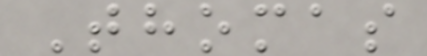Thomas
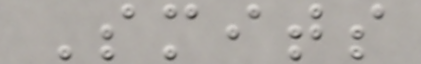Smits
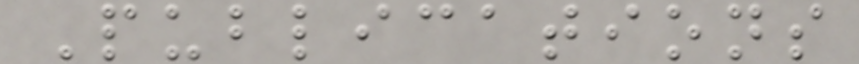Publications
